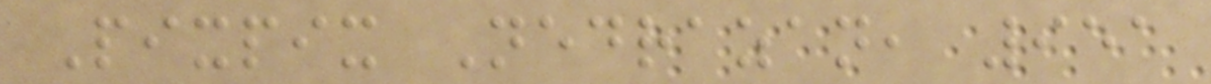Pixpix Nedrazan, 951
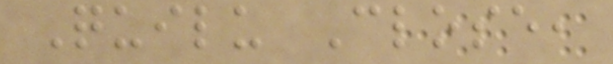Quilu Close,
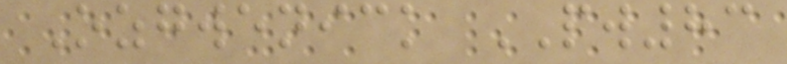Ozgwenick PW83
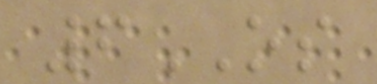6OS
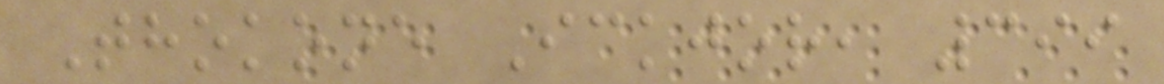Thokone Ickjor, 399
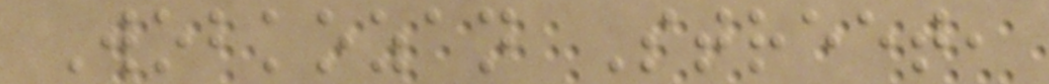Wobkozan Street,
